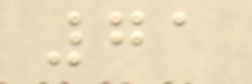71
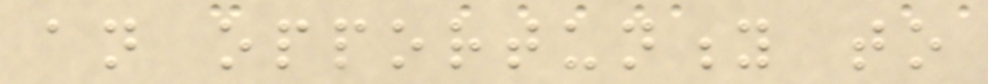an opportunity to
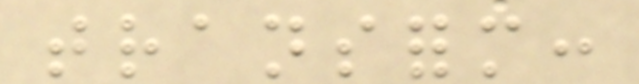transform:
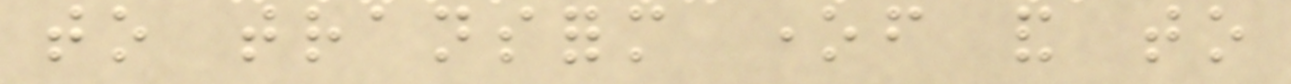to transform oneself and to
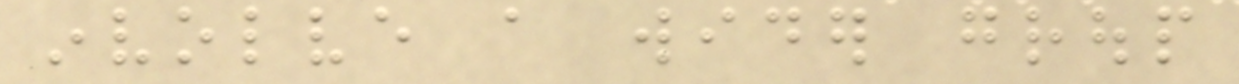involve a wider group
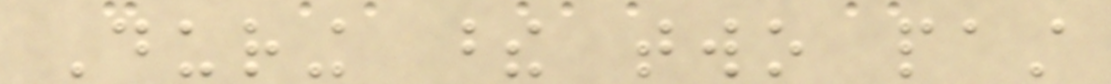During these two past
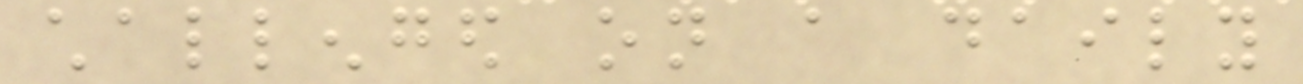challenged on a daily
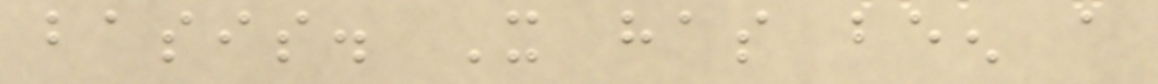basis. It has been a
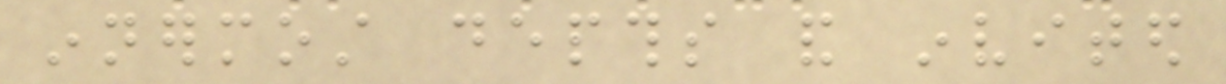innermost depths and invited
